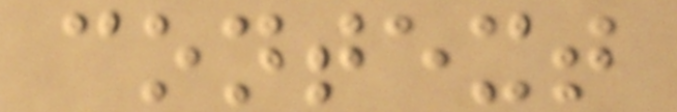context
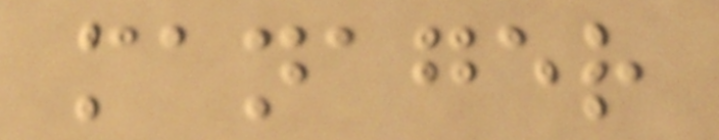manager
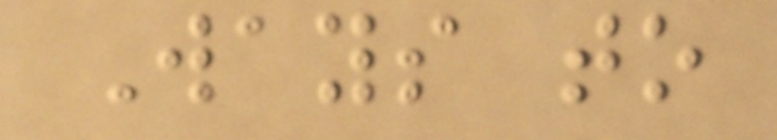Ways to
